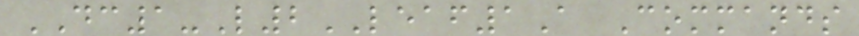DC1-L2LEAF1A Commands
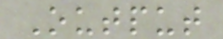Output
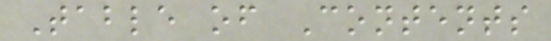Table of Contents
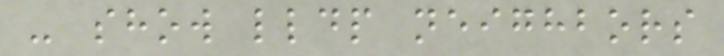- show lldp neighbors
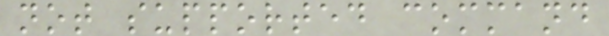not supported command
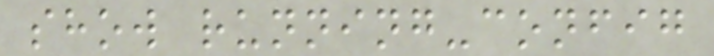show running-config
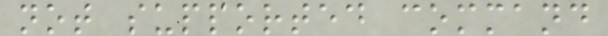not supported command
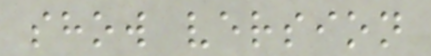show version
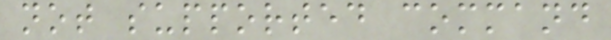not supported command
